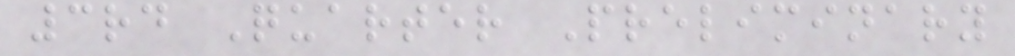3rd Quarter Preliminary
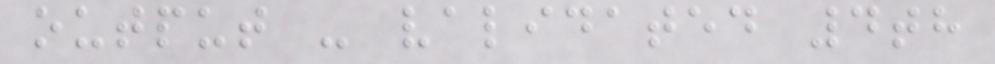output - validated 4th
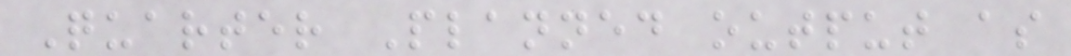Quarter Planned output as
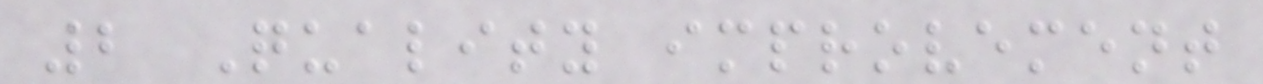2 Quality improvement
